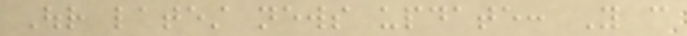Our latest news update: You can
